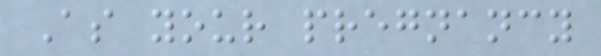As your pregnancy
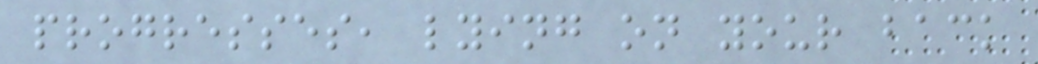progresses, lying on your back
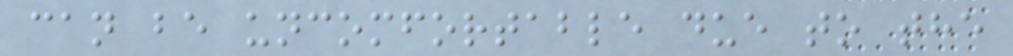can be uncomfortable due to the
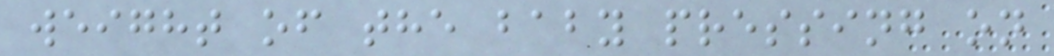weight of the baby pressing on
